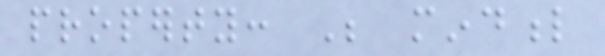property: Be mindful
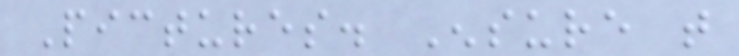Pictures. Ensure that
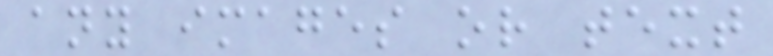any images or text
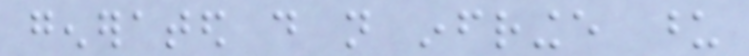generated do not infringe upon
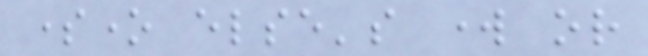someone else's work or
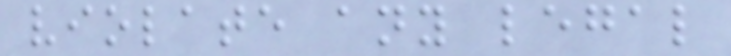violate any legal
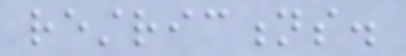restrictions.
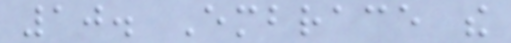10. Embrace the
